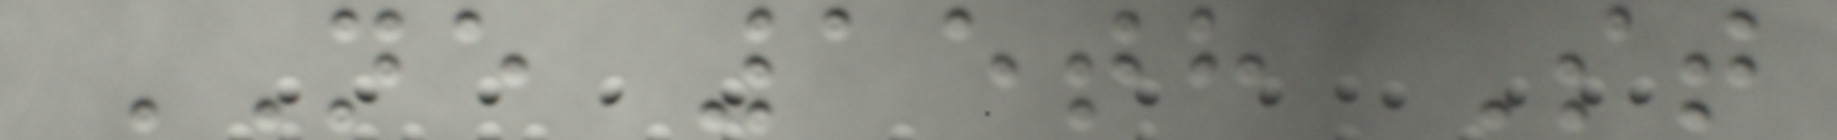NE 15th St
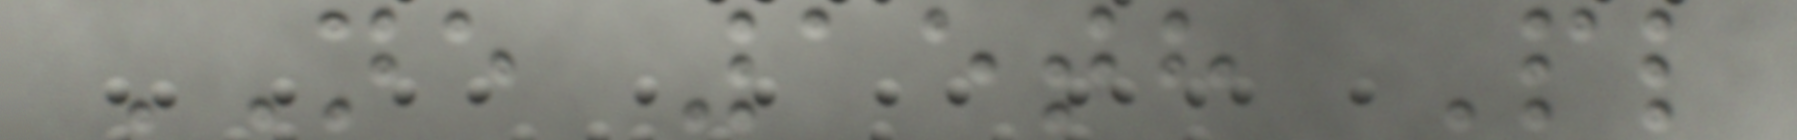NE 15th Pl
